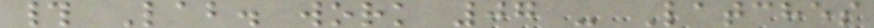# Lab. work 07 - Latches
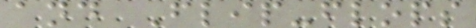and Flip-flops
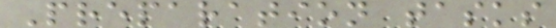Preparation tasks
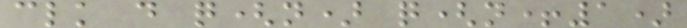clk d q(n) q(n+1)
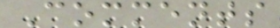Comments
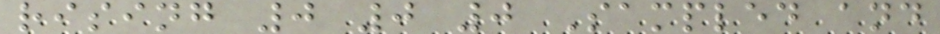rising 0 0 0 Sampled and
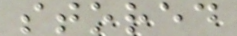stored
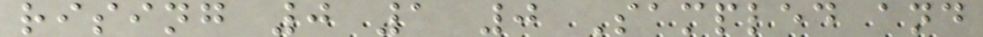rising 0 1 0 Sampled and
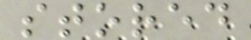stored
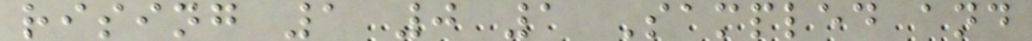rising 1 0 1 Sampled and
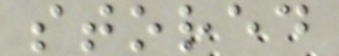stored
